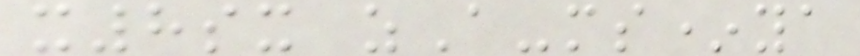x8sx zA-ms*ya
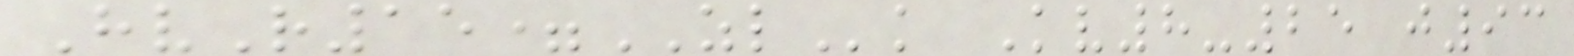HvR15=ZLk Kv8-25 j93
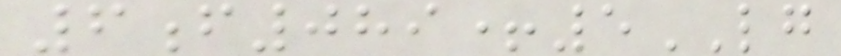6f089+5LG
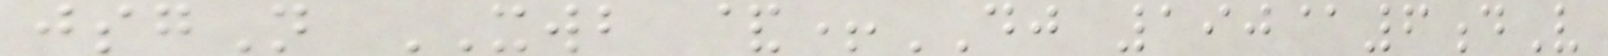jsgN XWB &+DJ 190@6dV
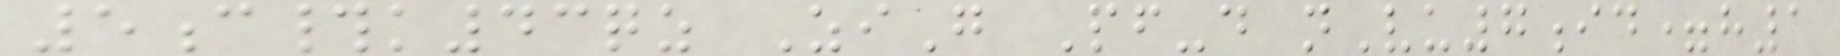5c#k43qz ZiG Pf-d nVu7id=h1
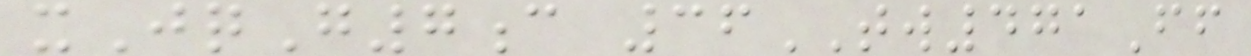xJqG7c 36TW471Ff
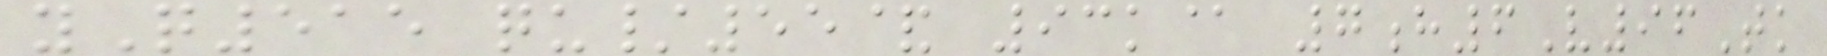yQ515 qu/55& 93k@ 7h6V96Tk
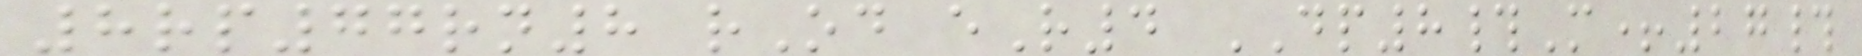8rp77rn8 rOd eR4 DP8#M+27#
